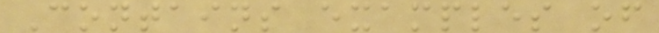Contains examples of
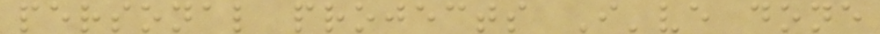personal projects I've done
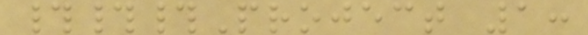###Project 1:
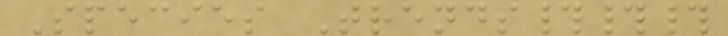Species Trends###
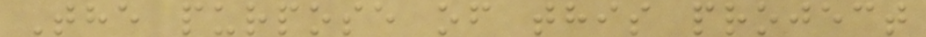The purpose of this project
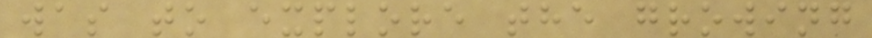was to explore the growing
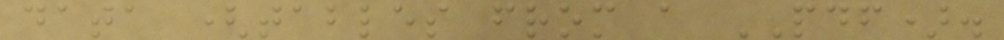data (tables from a PDF).
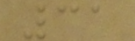31
